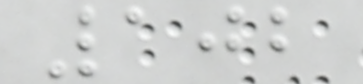102
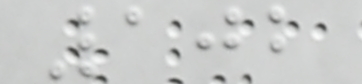102
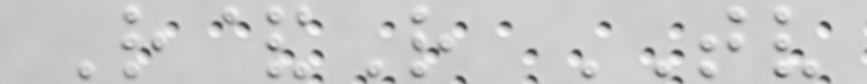R&R TV
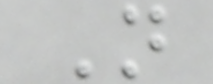N
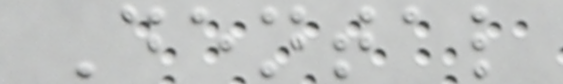Dental
